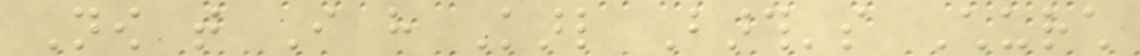Now that I have Karl Barth's Church
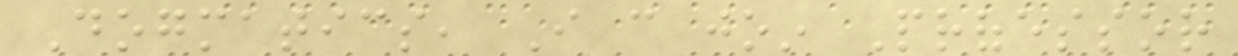Dogmatics, I can join Professor
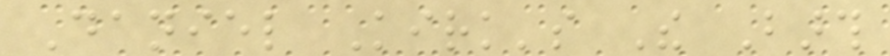Daniel Kirk's The Barth
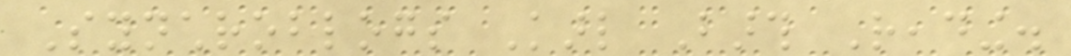Synchroblogs Karl Barth Reading.
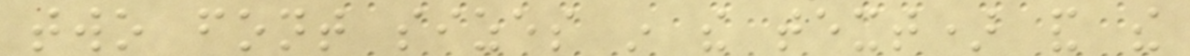two font sizes in the text) and the
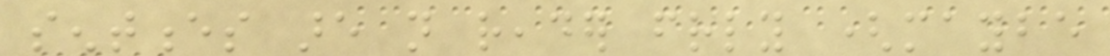sentences are not reader friendly (maybe
